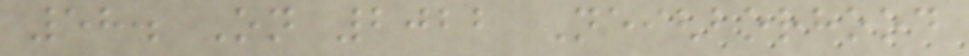58. On 2022 Neighborhood
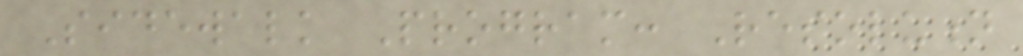Sidewalk Program: Resolution
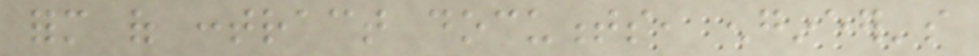form of contract documents, engineer's
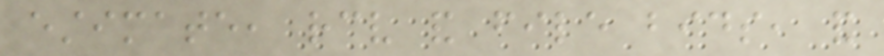estimate, receive and file bids, and
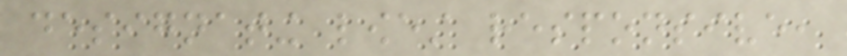designating lowest responsive,
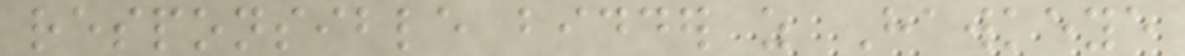responsible bidder as Hawkeye
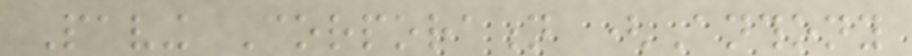Paving Corporation (Anthony
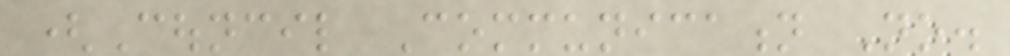(Council Communication No.
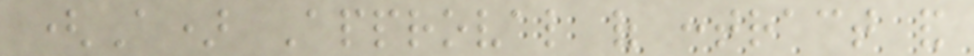(A) Approval of contract and
